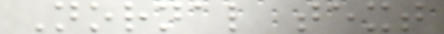Nornal text
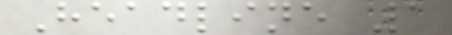Headline 1
